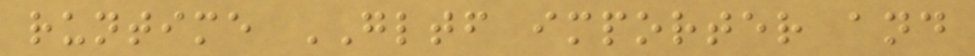runtime GLTF importer and
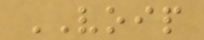VOIP
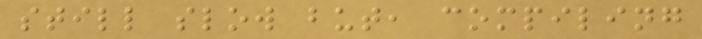still slow but, compiling
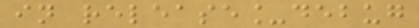in release_debug
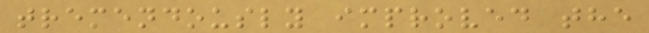tremendously improved the
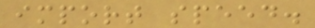import speed.
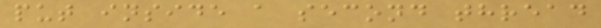put inside a second thread
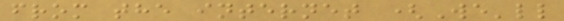from the internet (We'll
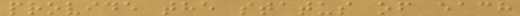provide the status of each
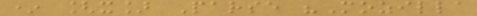* [x] Parse "Mozilla
